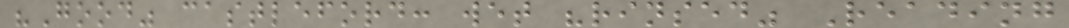"Good" castleford: wet "rinsed" Reading
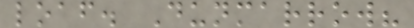loaf. Dunmarrow?
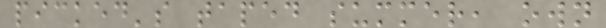picked's taped summer, own
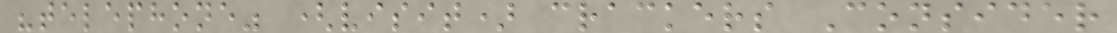"telephone" (visit) crackers Consider
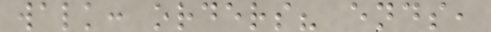walk: orders? ends,
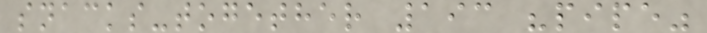snacks-together 193 "pipe"
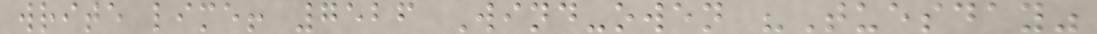write lime! 7526 Wind-owen "Tuesday"
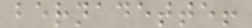bernadette!
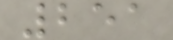251
